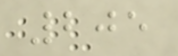205
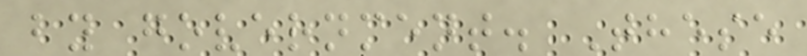by government. These
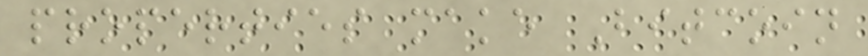properties make Bitcoin
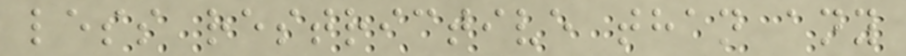less restrictive than any
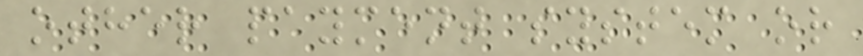other payment system or
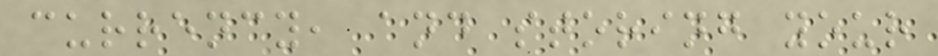currency, and storing your
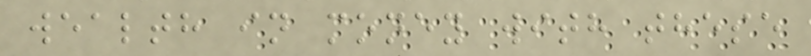wealth in money with these
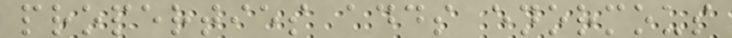properties adds enormous
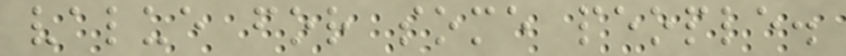value for some people.
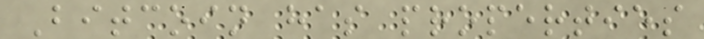Bitcoin has properties
